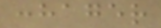:hager
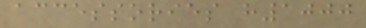accessories h1000
